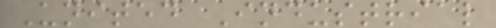United Industrial
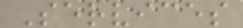Services
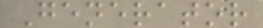Generator
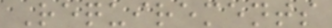Requirements
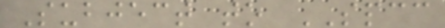Subject to SPCC
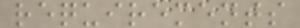requirements
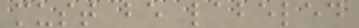must be labeled
